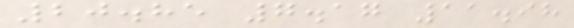20.85 7.17 11.98
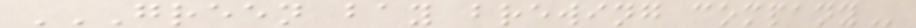GREEN BAY BREWING COMPANY
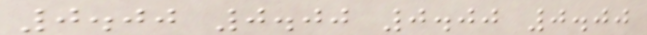0.00 0.00 0.00 0.00
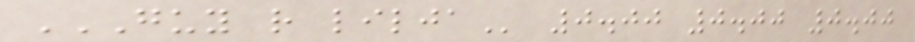GUY R LILJA 0.00 0.00 0.00
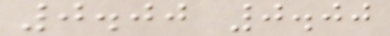0.00 0.00
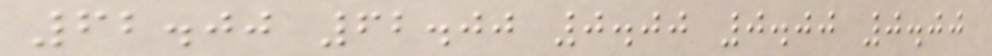62.00 62.00 0.00 0.00 0.00
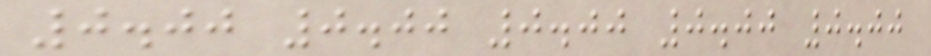0.00 0.00 0.00 0.00 0.00
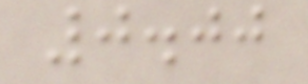0.00
